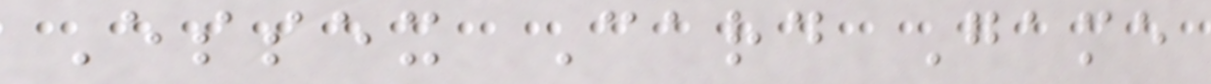Essex Card Game
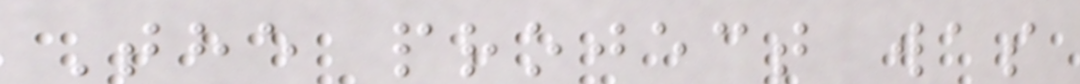The project was
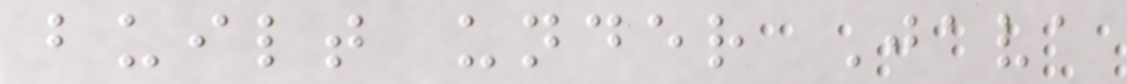built under Java
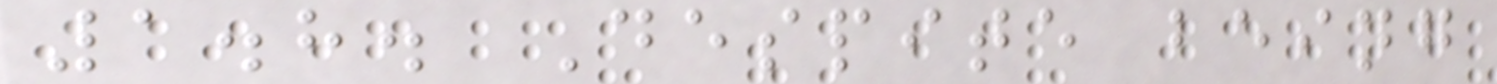1.8. Despite being
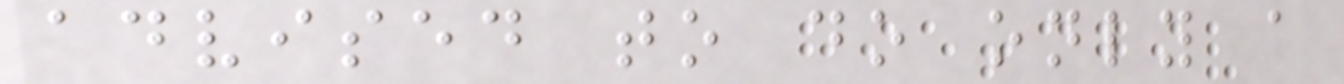advised to do only a
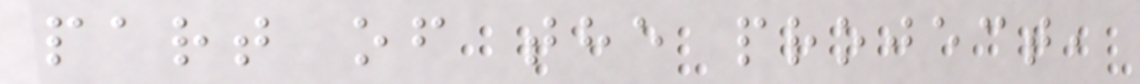part of the project,
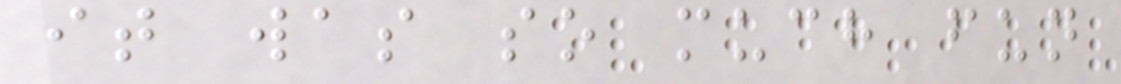it was so much fun
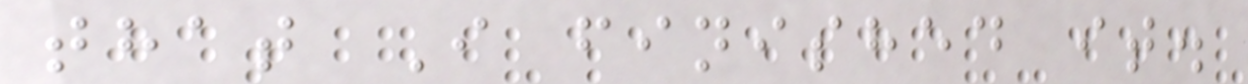that I finished it.
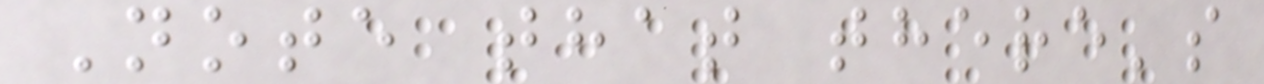Note that there's
